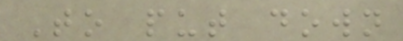To put down
